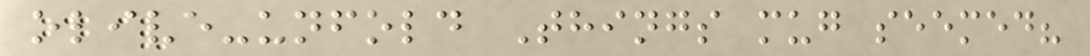olive-unfold Things mug seemed?
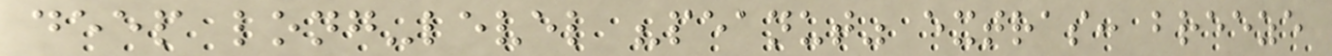deep long-level "peanut" extras: breeze
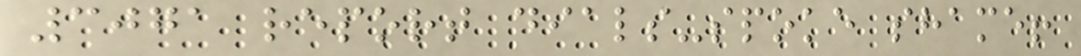3071 report dials-spoke shame!
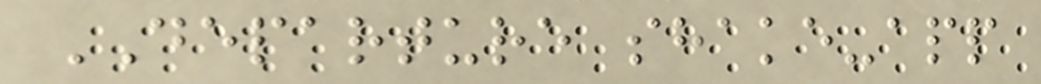DEPARTURE shake-app
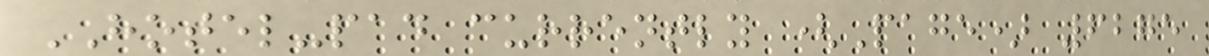HOTEL-pad currently (Page) 6275
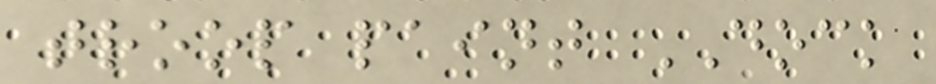troop paint DOCK
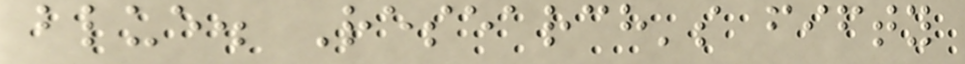blue. Research's fifty
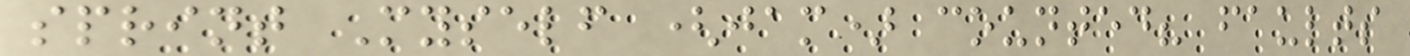sprint Myself (jam) counted? faults
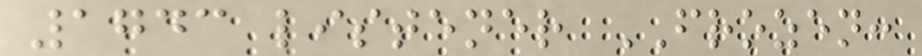1743 listener FROZEN:
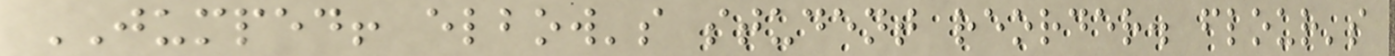JUMPED! elbow's student reorder. flour's
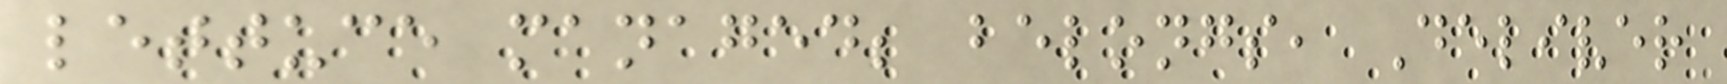lettuce managed; belongs, Deliver
